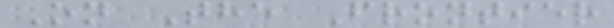On The Frontier
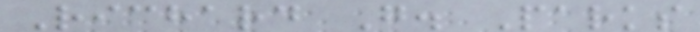Richard G. Parks
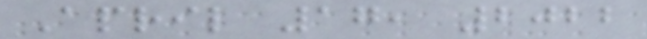April 17, 2022
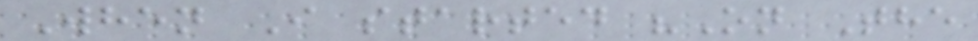When I started "On The
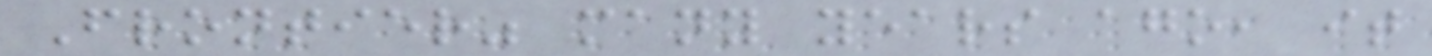Frontier" many years ago, it
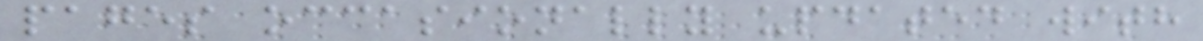pages occasionally updated with
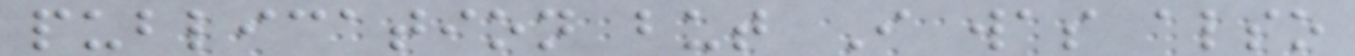publication but I was also
